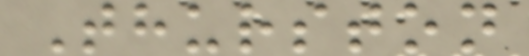Thurston
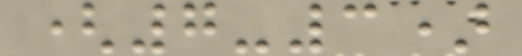(7-3)
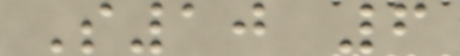S10 6
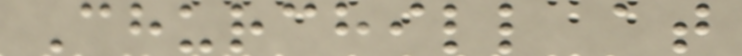Churchill at
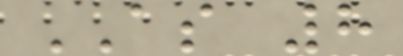AS 8
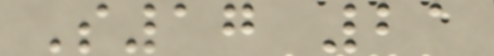S17 21
